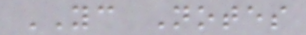YC Notes
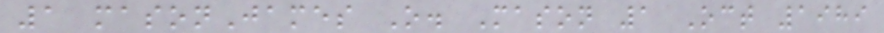1 masonJames O. Mason 1 Oct 1989
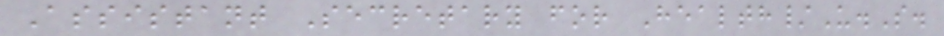Assistant Secretary for Health/U.S.
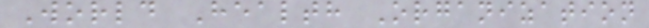World Health Organization
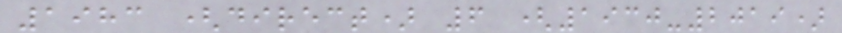1983 (direct) 6 (1930-2019)
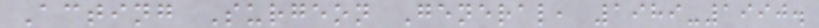Acting Surgeon General, 1989-1990.
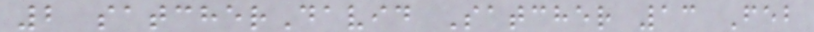2 satcherDavid Satcher 13 Feb
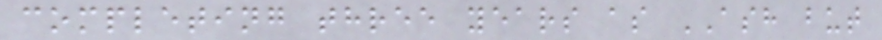completing three years as ASH but
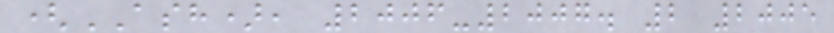(ASH), 2006-2007. 2 2005
